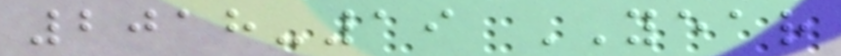2018-19 YEAR
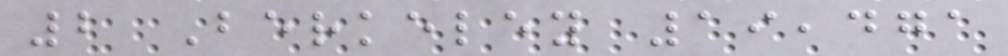2 Berkeley 19,471
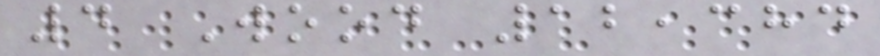4 Wood 12,384
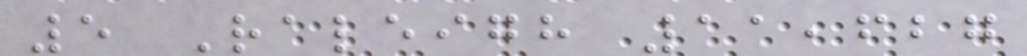5 Raleigh 11,627
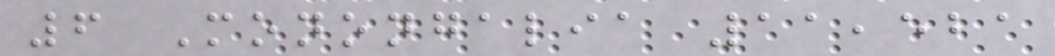6 Monongalia 11,521
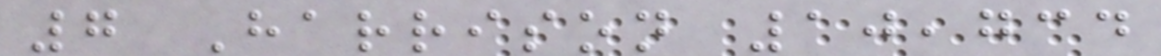7 Harrison 10,734
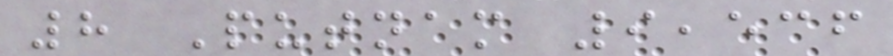8 Putnam 9,536
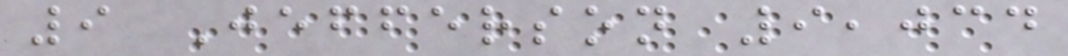9 Jefferson 9,034
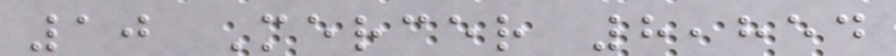10 Mercer 8,854
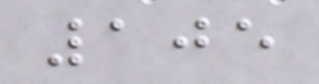105
